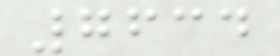7634
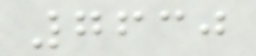7630
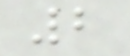2
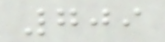709
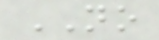NO
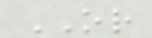OR
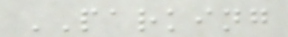PARKING
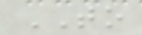TO
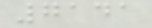7141
